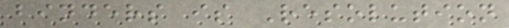binders is Resolution
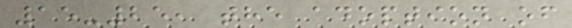15-25, the adoption of
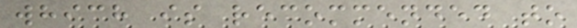which is recommended to
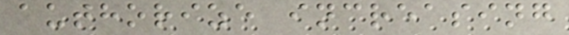authorize increasing
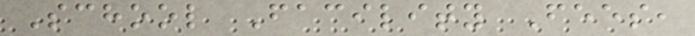School Facility Fees,
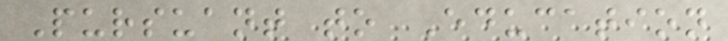Pursuant to Education
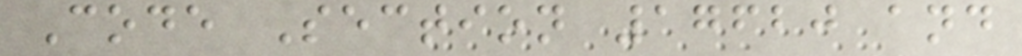Code Section 17620 and
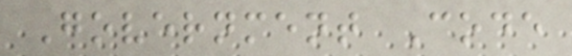Government Code
